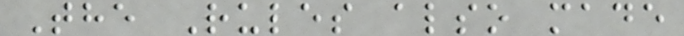The Rules also made
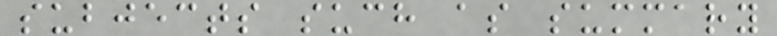subjects such as summary
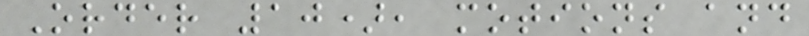Order 10), motions and
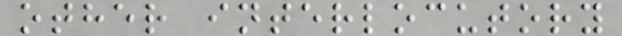other interlocutory
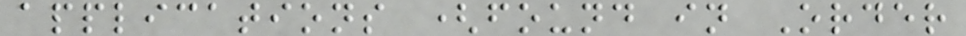applications (found in Order
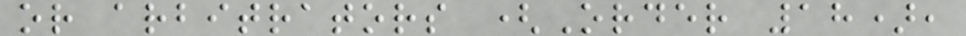or arbitrators (Order 18),
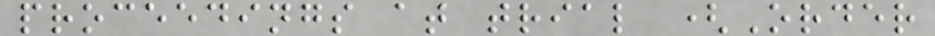proceedings at trial (Order
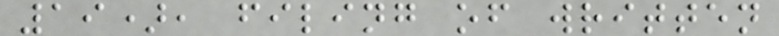19), filing of written
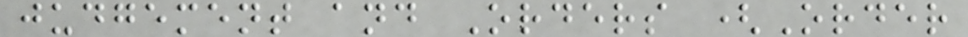judgement and Orders (Order
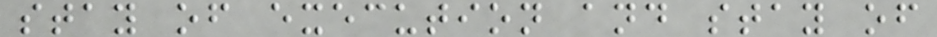stay of execution and stay of
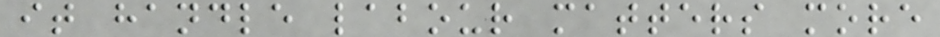it handle labour matters more
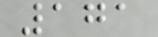171
